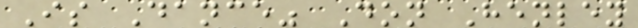Is Dance" Don Henley
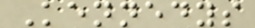Kennedys
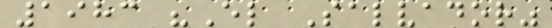1983 "El Salvador"
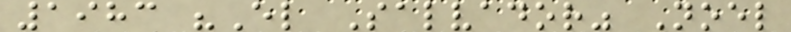1983 "El Salvador" Noel
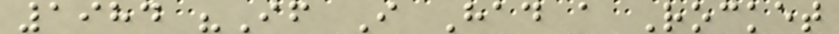1984 "If I Had a Rocket
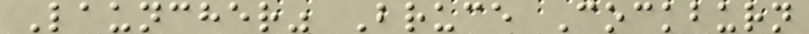Launcher" Bruce Cockburn
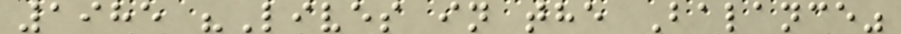1985 "Lives in the Balance"
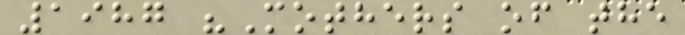1987 "Mothers of the
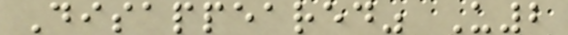Disappeared" U2
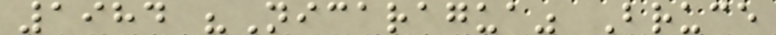1984 "Nicaragua" Bruce
